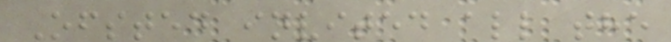Ofsted invited all the
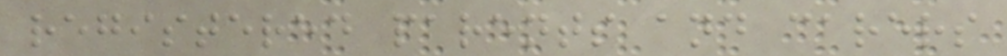registered parents and carers
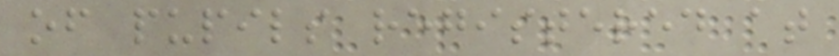of pupils registered at
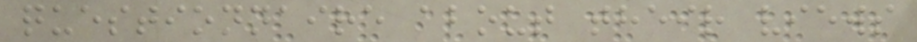questionnaire about their views
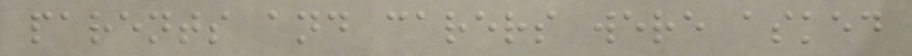parents and carers were asked
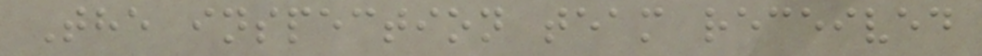The inspection team received
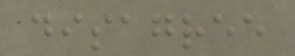disagree
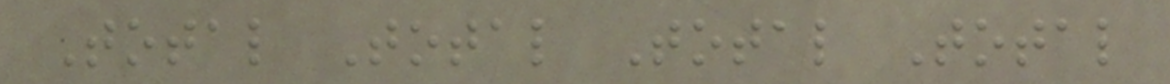Total Total Total Total
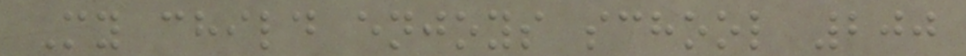My child enjoys school 200
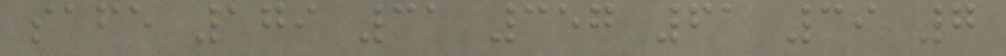safe 179 31 357 61 39 7
